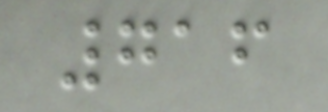716
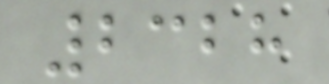2328
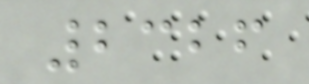2326
